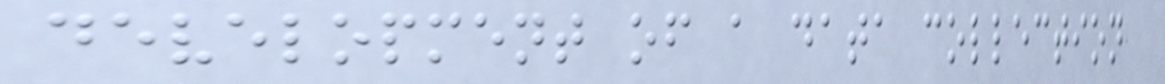development of a data collection
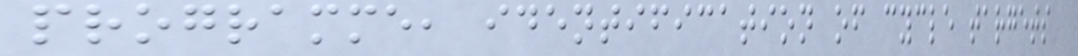programme, identification of cycle targets
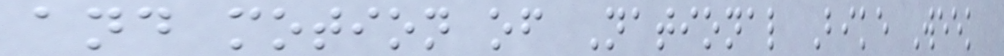and motion of National Bike Week
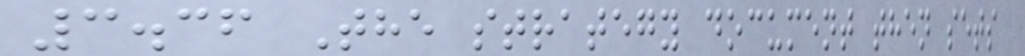3.36 The strategy document then sets
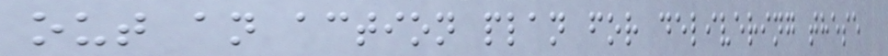out an action plan for delivering these
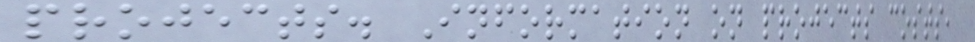projects. Information on projects costs,
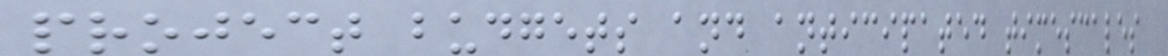project budgets and anticipated timescales
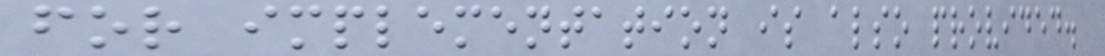for implementation is also provided.
